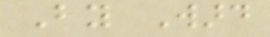By Ward
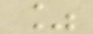%
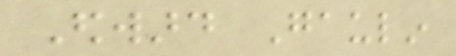Edward Gaulin
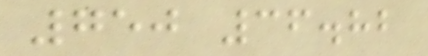750 36.82
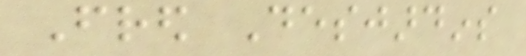Fred Desjardins
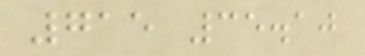715 35.10
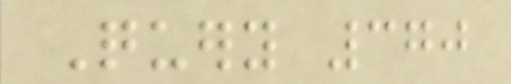Query 370
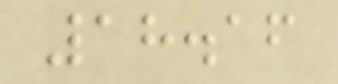18.16
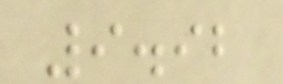9.92
